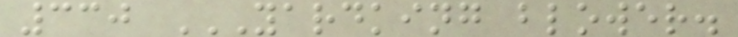330 YARDKING BLOWER.
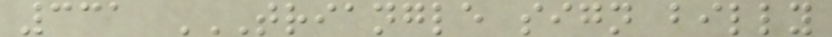331 TRIANGLE SIGN BILLY
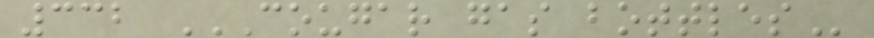332 COUGAR GAS BOTTLES
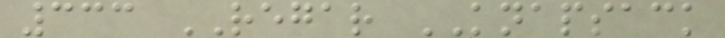333 REGAR KNAPSACK
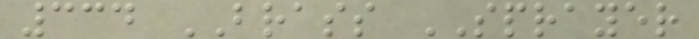334 BRASS SPRAYER
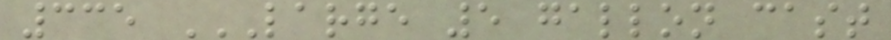335 LARGE 5 GALLON CAST
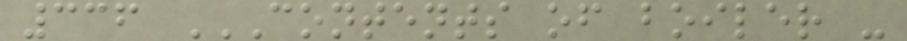336 CONTENTS OF BOILER -
